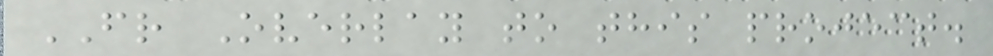FR Overlay to this project.
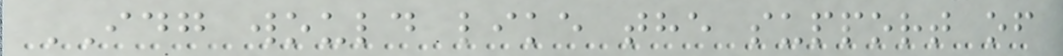IDG would like the support of
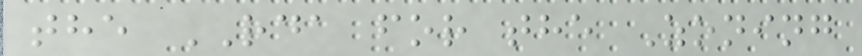the RDA for the Zoning
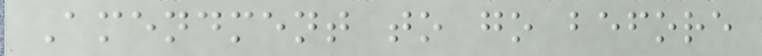Amendment to go before
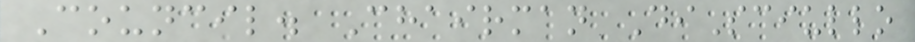Council. Chairman DiSciullo
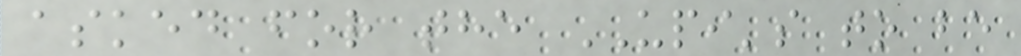asked for the UPI's to be
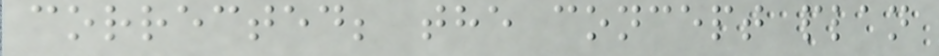corrected; the concept plan
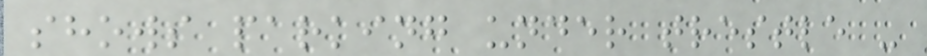shows parking under trestle -
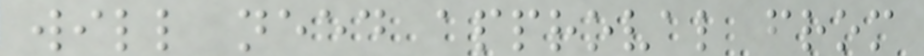will need approval from
